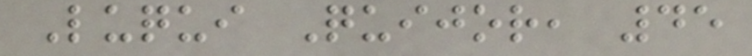Luqui Quijor, 45
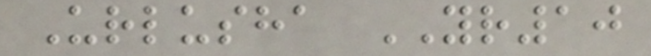Urlusha YR10
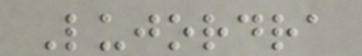Lujordra
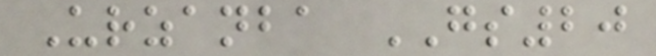Urzanba GS20
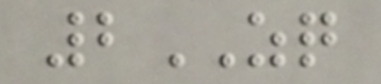2ZQ
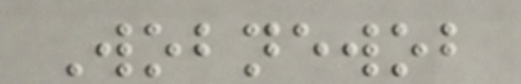Wobnewob
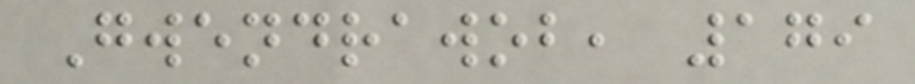Gwendrawob, 179
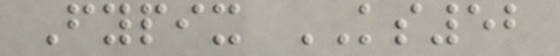Fypix KS52
